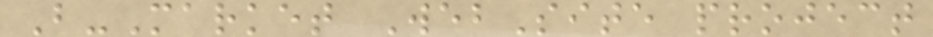B-Market WebSite project
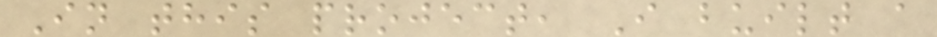In this project, I built a
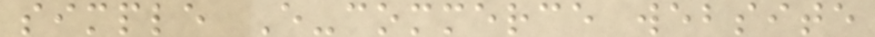simple E-commerce website
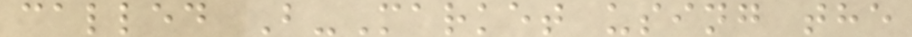called B-Market using the
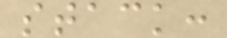stack:
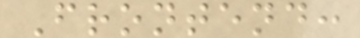Frontend:
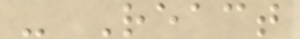- React
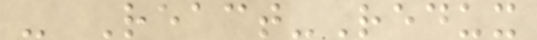- React-Redux
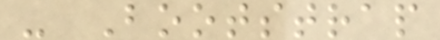- Bootstrap
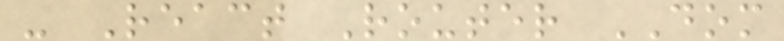- React Router DOM
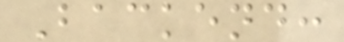Backend:
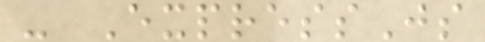- ExpressJs
